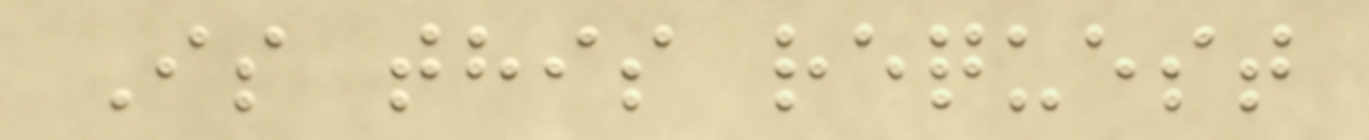Is this request
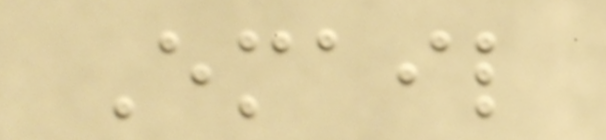Email
